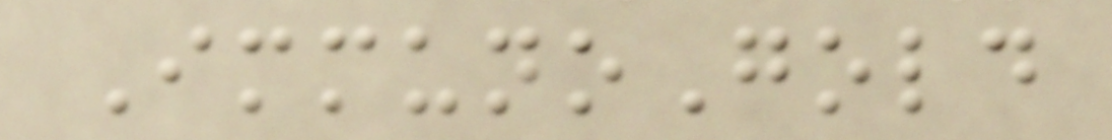ImmunoGold
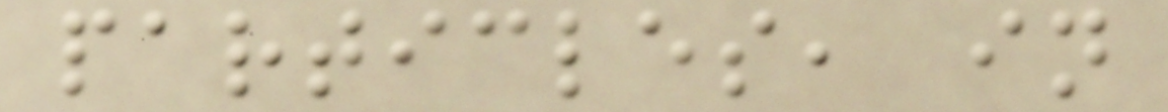particles, in
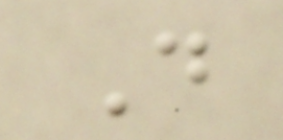D
